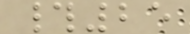#25
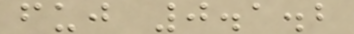fuj 0.1.2
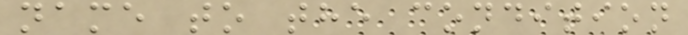name to the condition
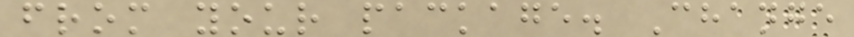from your package. Change
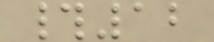#12
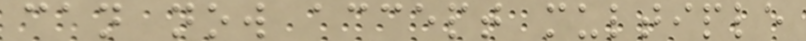can now accept multiple
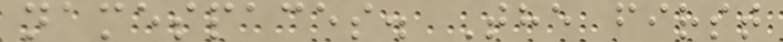namespaces. The first
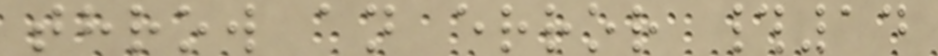throw an error #14
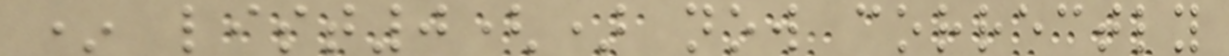* list0() now correctly
